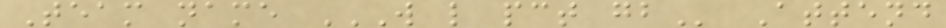Team name W L PCT GB Attend
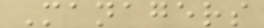Managers
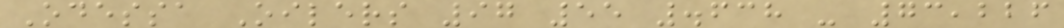Odessa Oilers 97 55 .638 - 73,226
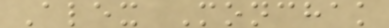Alex Monchak
